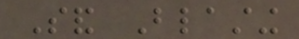Sand Blasting
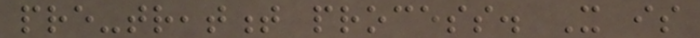pre-treatment process. It is
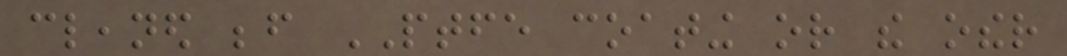cleaned before PTFE coating or the other
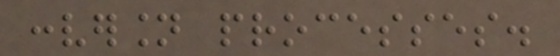conversion processes.
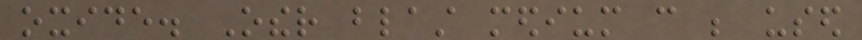oxide. Other blast medium can be used
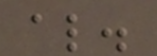also.
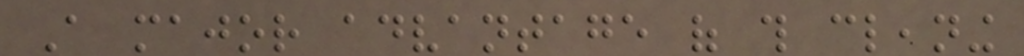A major advantage of this cleaning
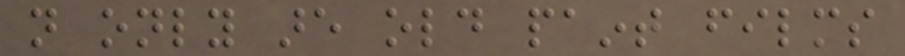not only are old paint films
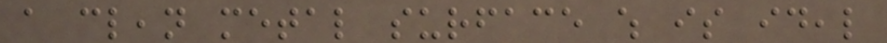a clean metal surface which is ideal
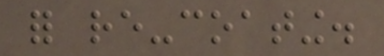for re-coating.
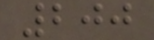200
